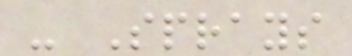- Sprays
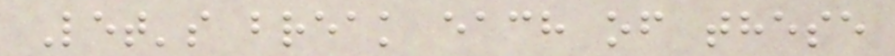Let's break each of these
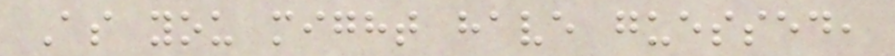As you might have guessed,
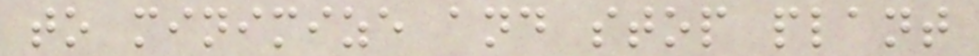to minimize and stop plant
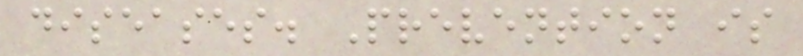diseases. Prevention is
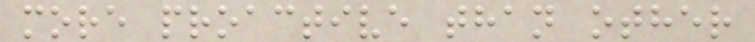more proactive than other
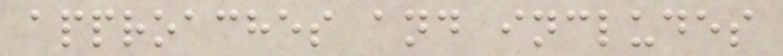approaches and includes
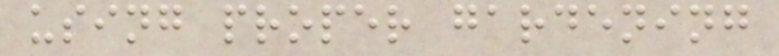using proper gardening
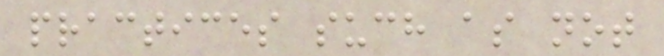practices such as not
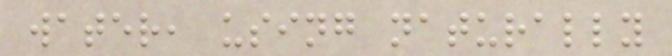water, using naturally
